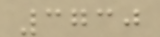3730
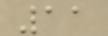11
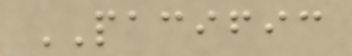PACIFIC
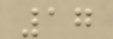17
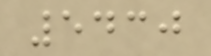5430
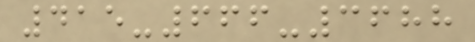415-666-3688
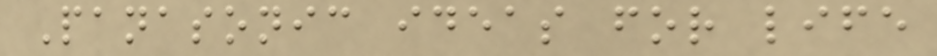Panasonic ideas for life
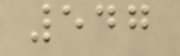547
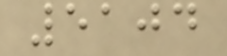5104
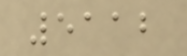5112
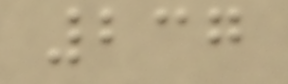237
